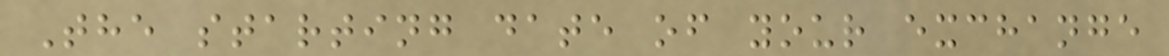The starting date of your exchange
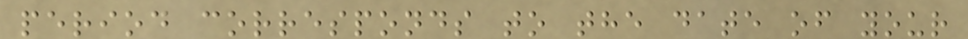period corresponds to the date of your
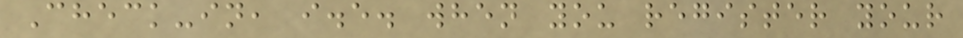Check-in, i.e. when you register your
